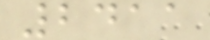2411
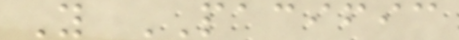Y PACIFIC
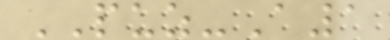PUZ-A1
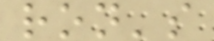ron's
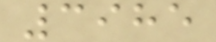3985
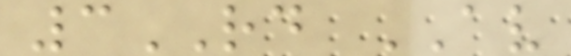3RD AV
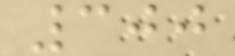300
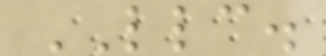LLC.
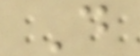D
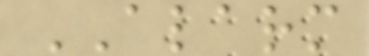ALARM
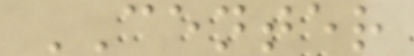CENTER
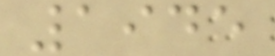1945
